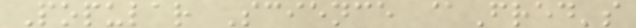Popular Science @Fred's
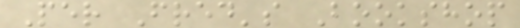Per Fred's Bookshop
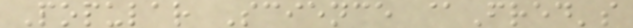Popular Science @Fred's
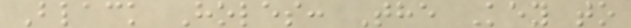Black Holes: The Key to
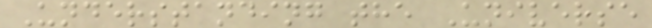Understanding the Universe
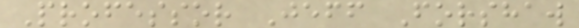Professor Jeff Forshaw
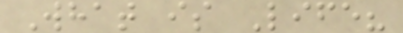What is Life?
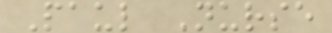Paul Nurse
